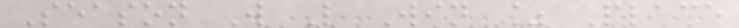Season W L Win % Place
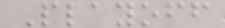Playoff
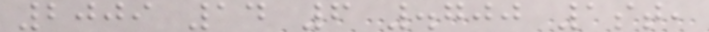2009 14 6 .700 1st,
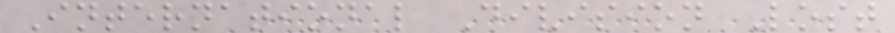International Division Lost
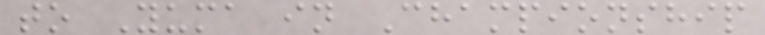to Yuma in Championship
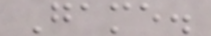Game.
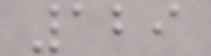129
